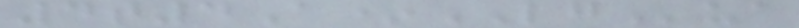4t4A*LGua
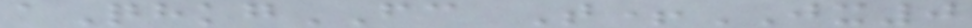aQhkgFC T+JX0
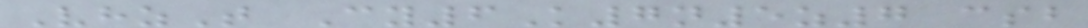VhzT Cy6K7n5z7 csb
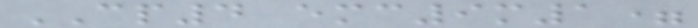CP4 emc9m1=
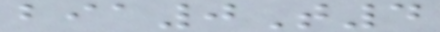bia0T4
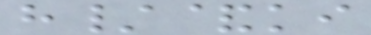h/&ki
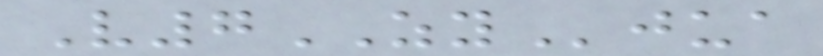V7ZYjua
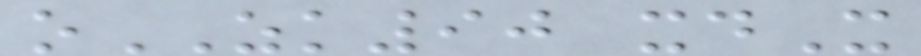oZK90 xdX
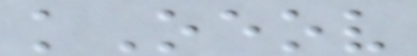kOeov
